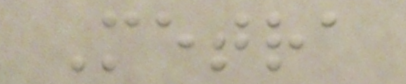Metra
